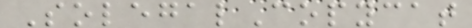SolegalCopycat
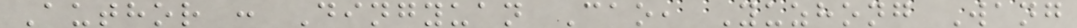Author : Dingyuan Cao, Yuzhong Wang
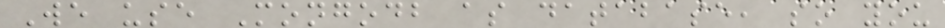We use Mongodb as database, so you
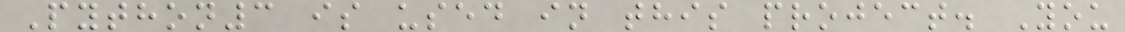Python3 is used in this project. You
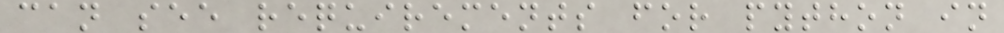can see requirements for python in
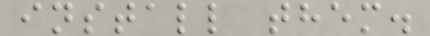install them.
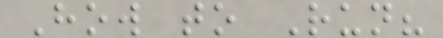How to Run?
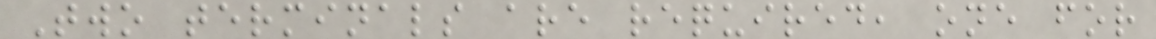Two terminals are required, one for
